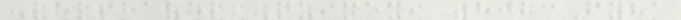Velshavel Quimex, 802 Fyba
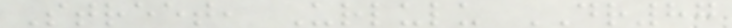Street, Urlulu DR87
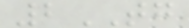2TG
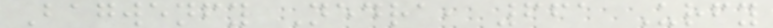Bagwenfy Nedra, 661 Urfy
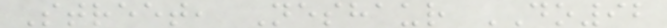Street, Neshaur DO92
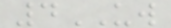4UW
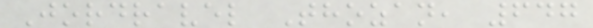Jordravel Thozan, 647
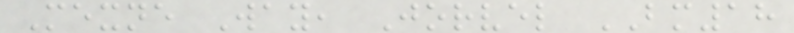Mexne Way, Jorvel BM18
